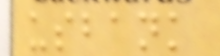usbank
